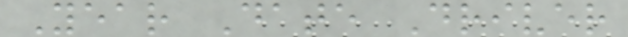Year Date Driver
